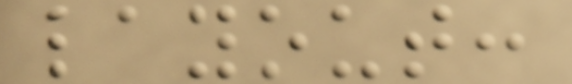layout:
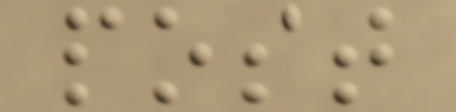post
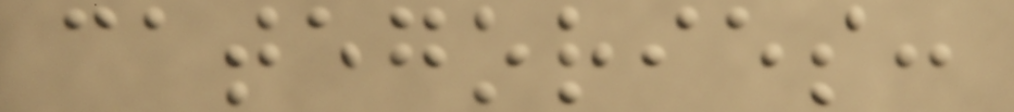categories:
